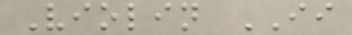Violin II
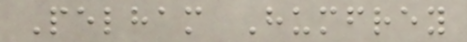Pelham Humfrey
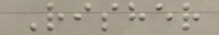Risher
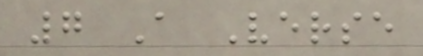7 A Verse
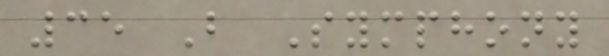35 B Symphony
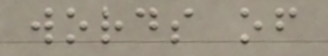words of
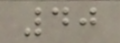40
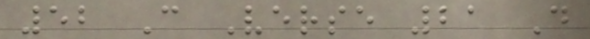52 C Verse 21 D
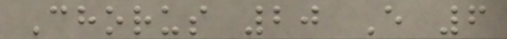Chorus 20 E 6
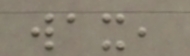wax,
